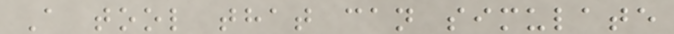A tool that can simulate
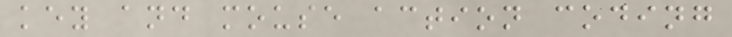key and mouse action coding
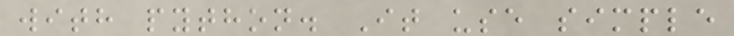with python. It use simple
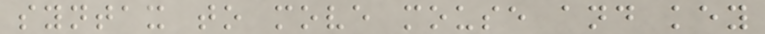syntax to move mouse and key
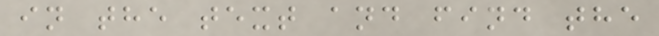in the text and find the
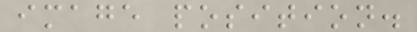image position.
